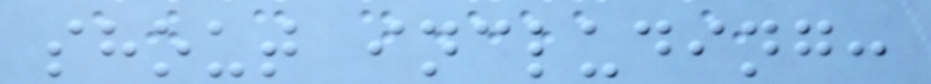shout including:
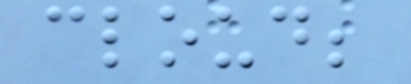cloud;
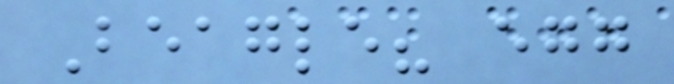Beagle? egg
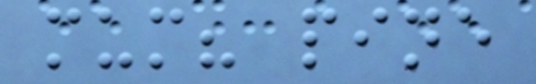mum? pine
